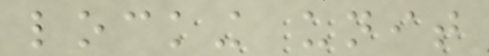locking unit
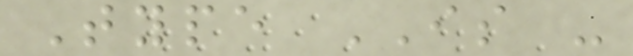Type IS -
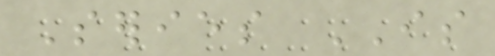Series IS
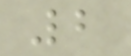2
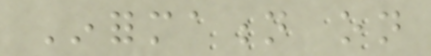Information on
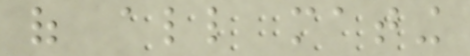of all mating
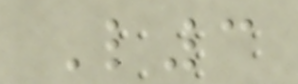L3
